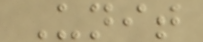Unit
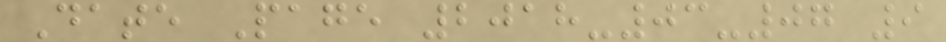Date Page 2018-03-07 9
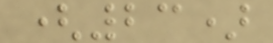(23)
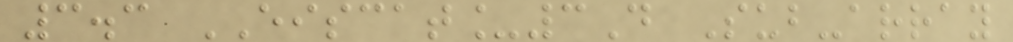3.3 EISCAT_3D Sub-array
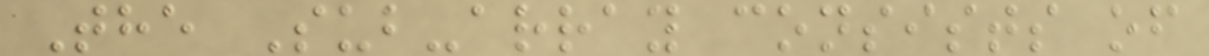The Sub-array consists of
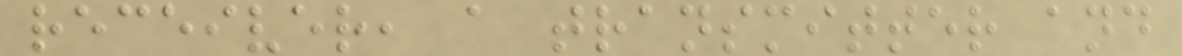receiver, a transmitter and
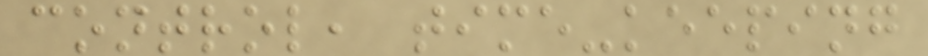control, time-keeping
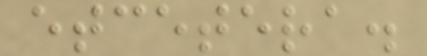etcetera.
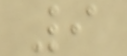9
